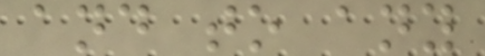and to any
